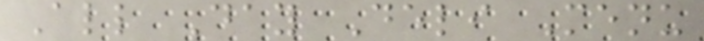All Day Deli Menu
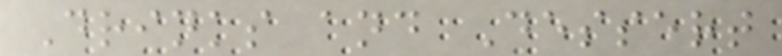Drinks and Dessert
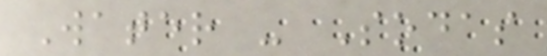Water - Sodas
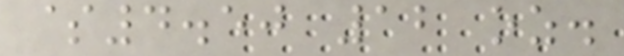$4.50 12 oz.
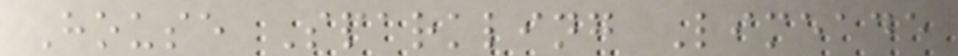House Sparkling Limeade
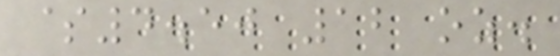$4.50 12 oz.
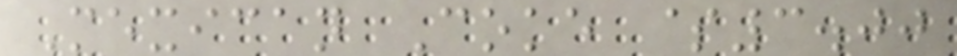Mexican Coke $3.00
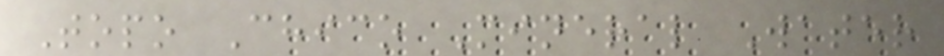Topo Chico Mineral Water
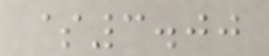$3.00
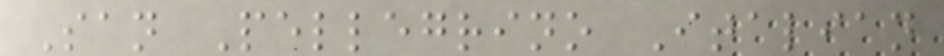San Pellegrino Italian
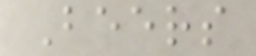Beers
